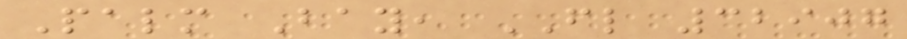Palm Bay, FL 32907
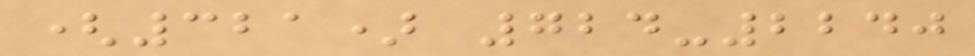(321) 724-2240
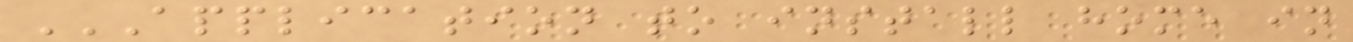APPLICATION TO INSTALL HOME IN
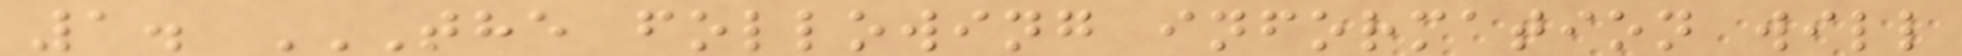1. THE FOLLOWING INFORMATION WILL
